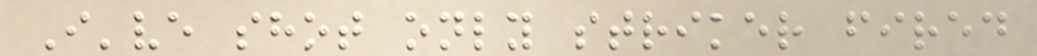I've shot only striker fired
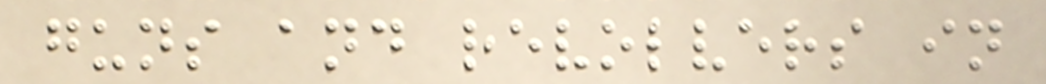guns and revolvers in
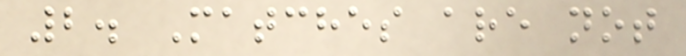2. Matches are not
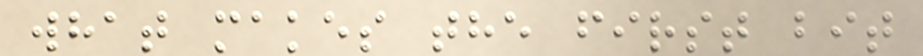what makes the first bit
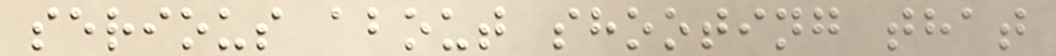serious about shooting that
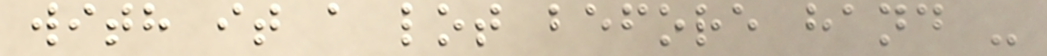with it a lot before hand -
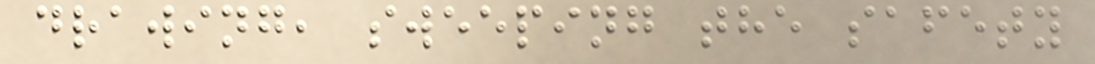drawing, sweeping the safety
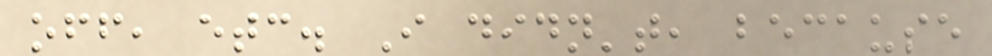off, etc. I didn't, because
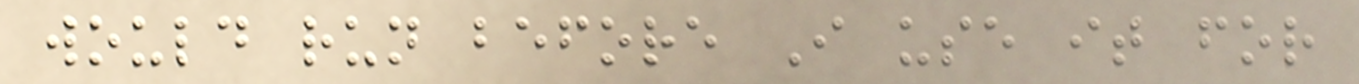would run before I use it for
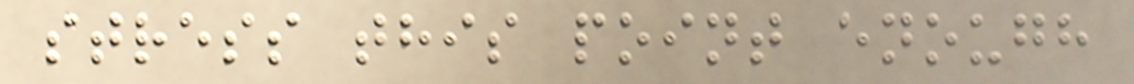stress this point enough
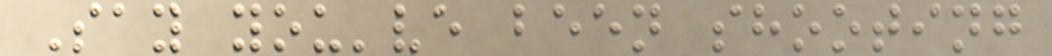Say you've been shooting
